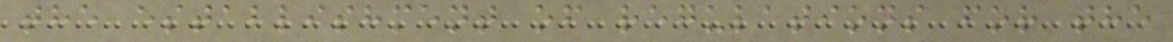the establishment of regulations for the
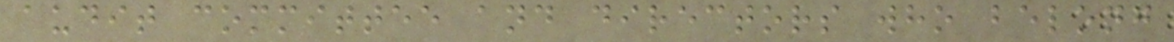audit committee and directors who belong
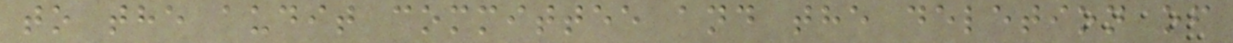to the audit committee and the deletion of
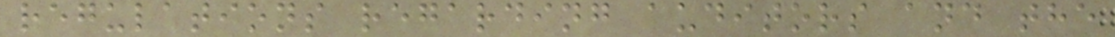regulations regarding auditors and the
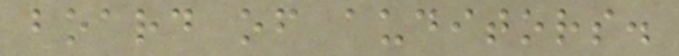board of auditors.
